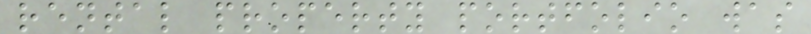rental property portfolio was
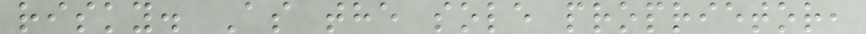risky. As the sole proprietor,
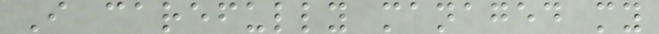I carefully managed my
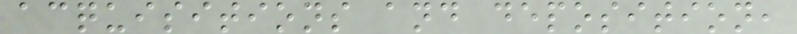acquisitions and deposition,
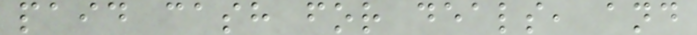paid cash for deals, and
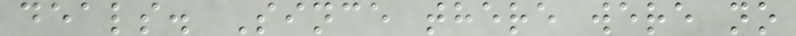deals. Since there were no
